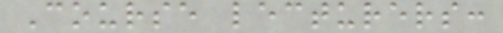Course lecturers:
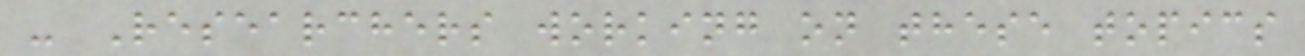- Researchers working on these topics
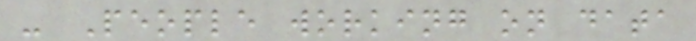- People working on data
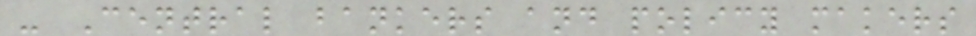- Central bankers and policy makers
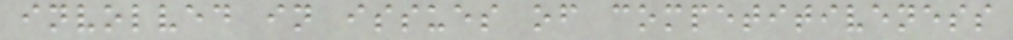involved in issues of competitiveness
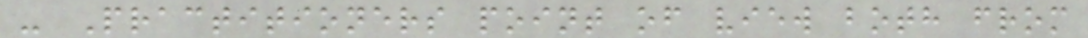- Practitioners point of view both from
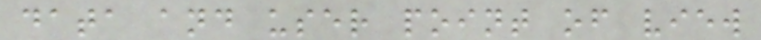data and user point of view
